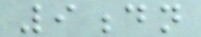9dn
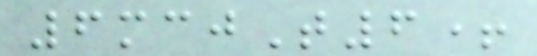6mcjT6+
